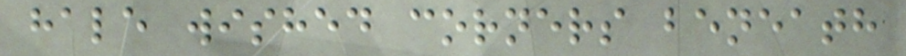hale wished corners beneath
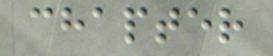chapter
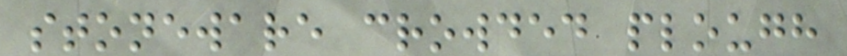stoneware crowded plough
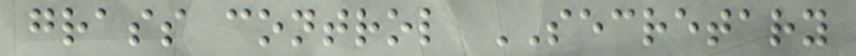grass control SECRETARY
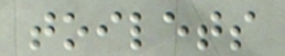toilets
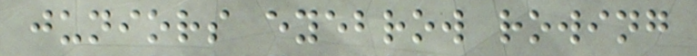juniors eyebrow rowing
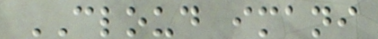CLOUD imani
